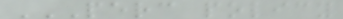PERC POLICY
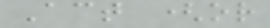Act (or
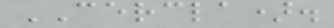CERCLA).
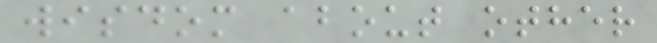wisdom about other
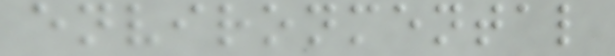environmental
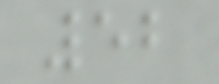52
